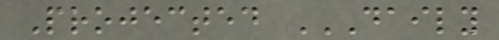Projected DAILY
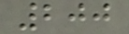200
